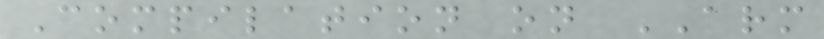Compilation on ARM
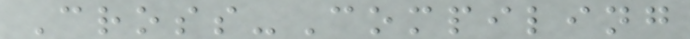Cross-Compiling
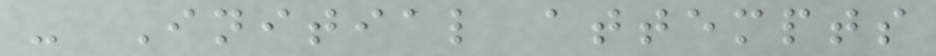- Initial attempts
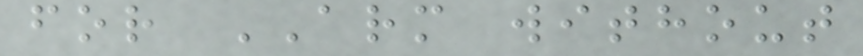for ARM without
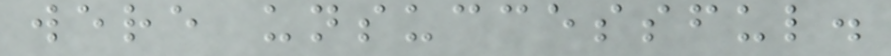were unsuccessful.
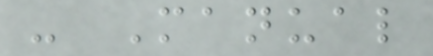- Manual
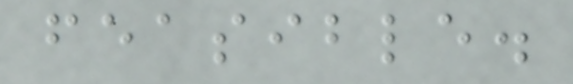feasible.
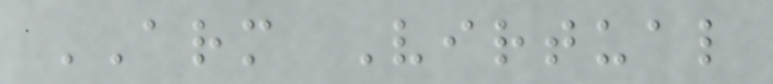ARM Virtual
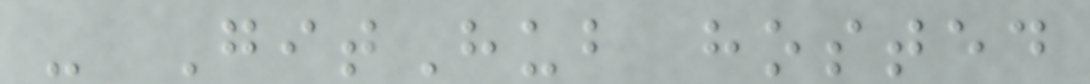- GitHub hosted
